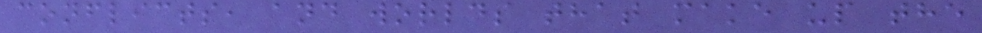conflicts, and worlds that make up the
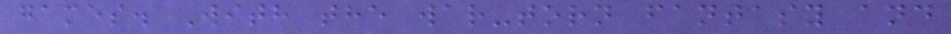games. With the war-torn fantasy and
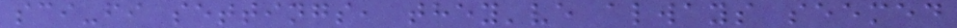sci-fi settings, they've always seemed
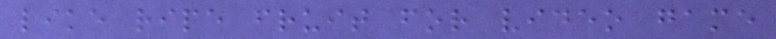like ripe fruit for video game
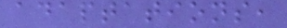adaptations,
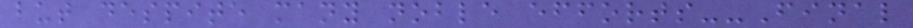but despite many noble efforts--Final
